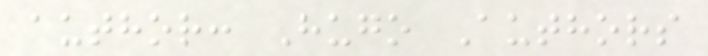author: Hugo Authors
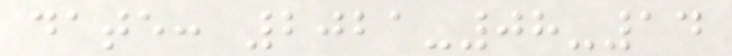date: 2021-08-14
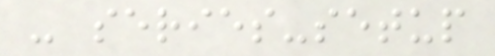- series-setup
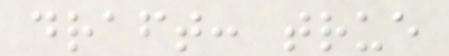draft: true
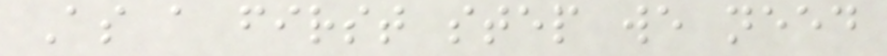As a first step we need
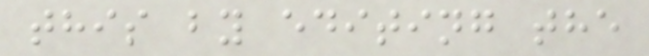this by editing the
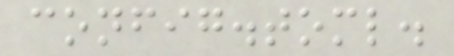config.toml.
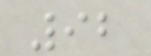92
